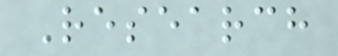Research
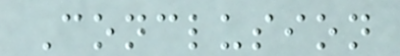Conclusion
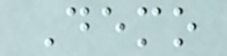Demo
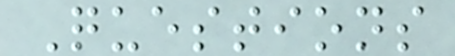Questions
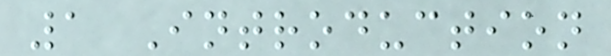1 Introduction
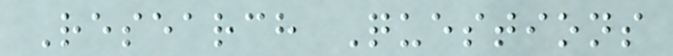Research Questions
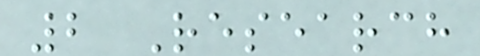2 Research
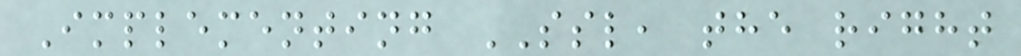Implementing SSL, the right
